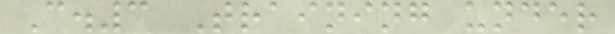C.3 Training under
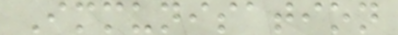Immunisation
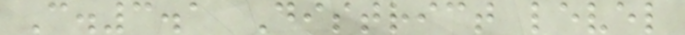C.3.1 District level
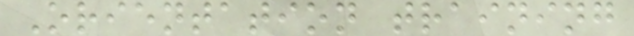Orientation training
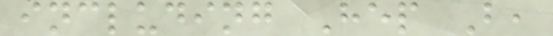including Hep B,
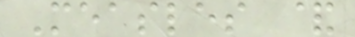Measles &
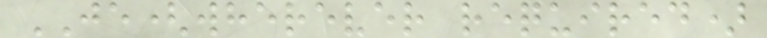JE(wherever required)
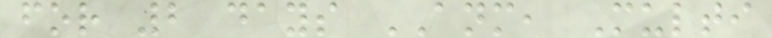for 2 days ANM, Multi
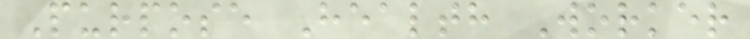Purpose Health Worker
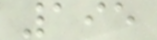195
